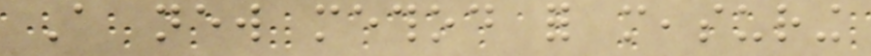A new method for measuring
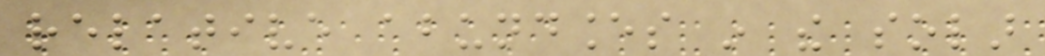relative abundances in the solar
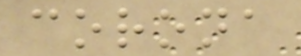corona
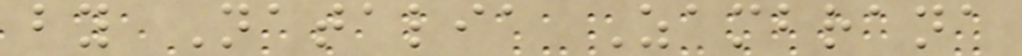by Natalia Zambrana
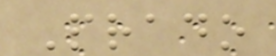Prado
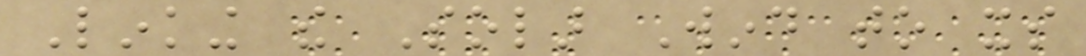Linking the Solar Wind to its
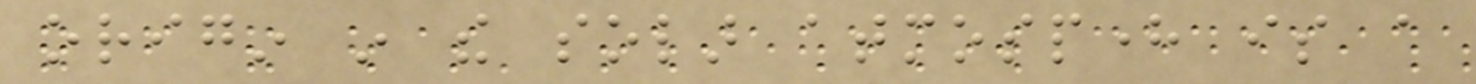origin in the solar atmosphere is a
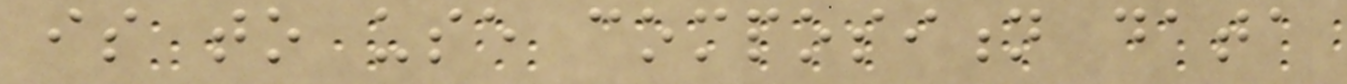is to use composition data
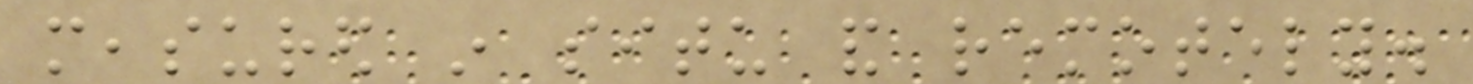measured in situ and remotely.
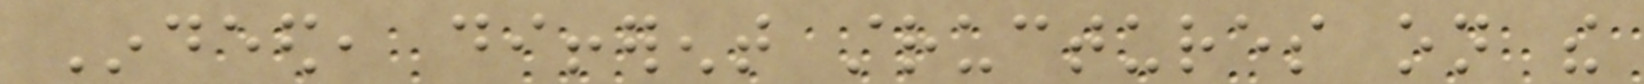Indeed, different structures on the
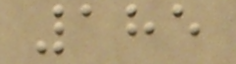185
